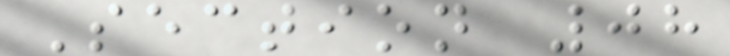Section 08
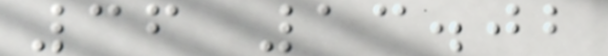36 13.02
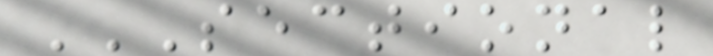SECTIONAL
